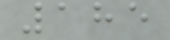185
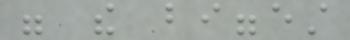were the biggest
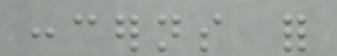concerns for
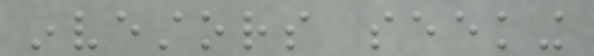investors seeking
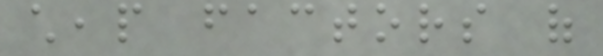cheap factors of
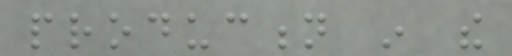production in the
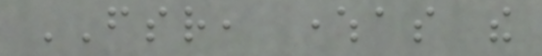FSR, whereas the
